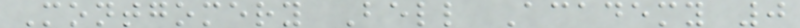Montgomery Bell Academy 0
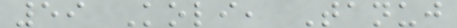59 Koli, Tanuj
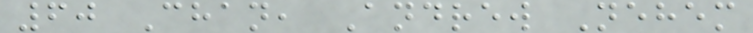60 Chan, Andrew Nehem
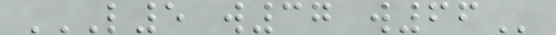L5 W37 W66
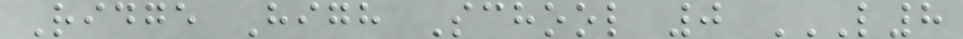Ridge High School 0 L8
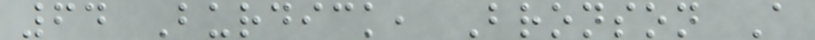64 Burdick, Bronson A
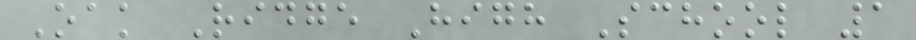Oak Ridge High School 1
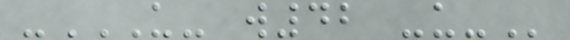-U- W42 -U-
